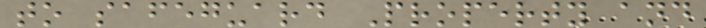to safeguard Property and
